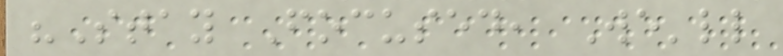"Stay Focused, We'll
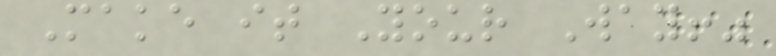Make it Your Way!"
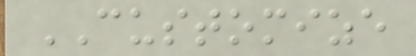CUSTOMIZE
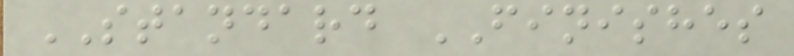STANDARD FINISHES
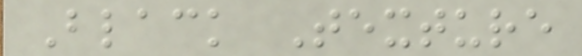Black Texture
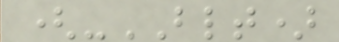(-BLT)
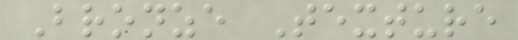Bronze Texture
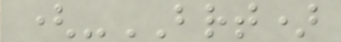(-BRT)
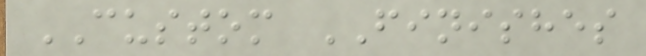CUSTOM FINISHES
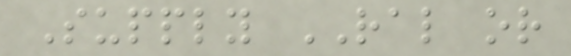Supply RAL or
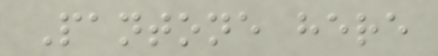Pantone here
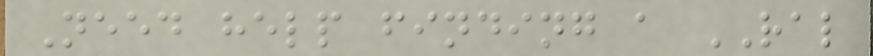Need help finding a RAL
